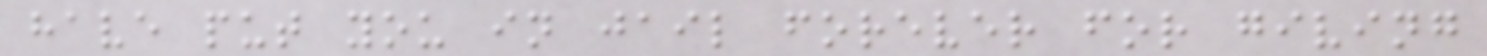have put you in jail forever for giving
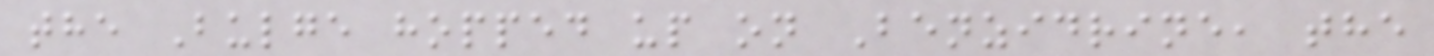the Bulge hopped up on Benzidrine, the
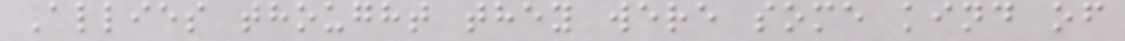Allies thought they were some kind of
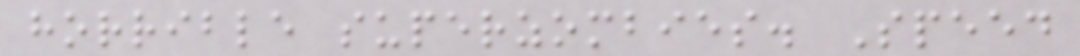horrible superzombies. Speed
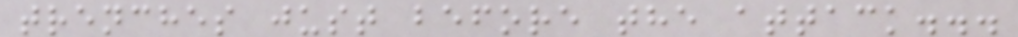trenches just before the attack...
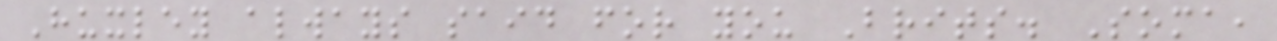Huxley always said for you Brits. Soma,
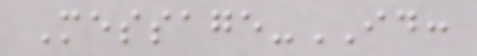Message-ID:
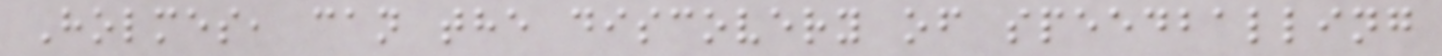Holmes, can the discovery of speedballing
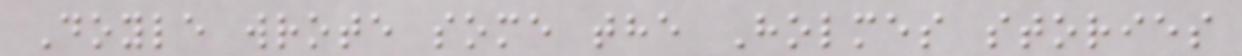Doyle wrote some the Holmes stories
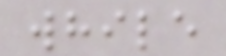while
